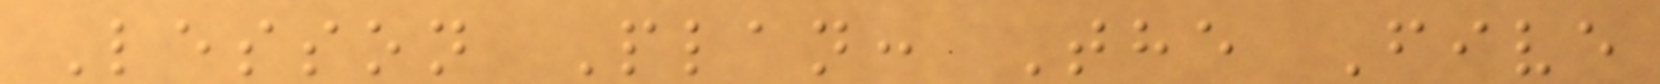Lesson Plan: The Five
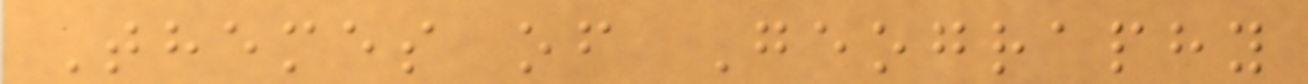Themes of Geography
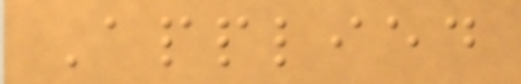Applied
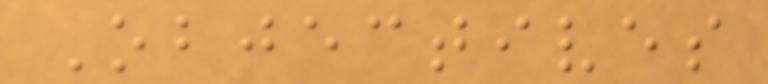Objectives
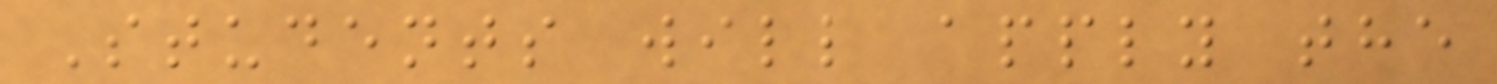Students will apply the
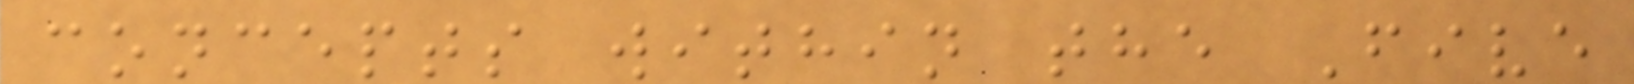concepts within the Five
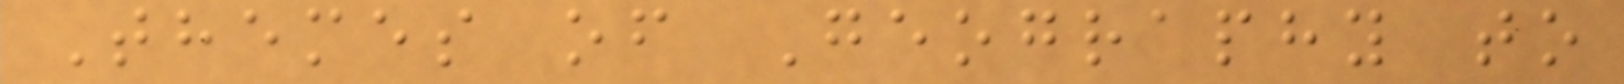Themes of Geography to
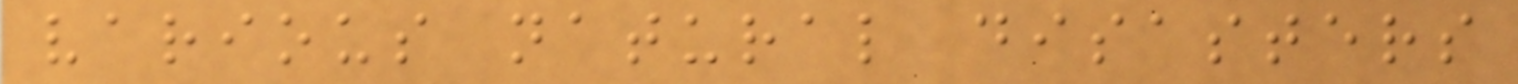various natural disasters
